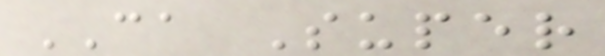CA Super
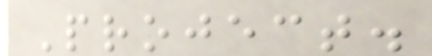Project.
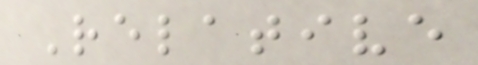Relative
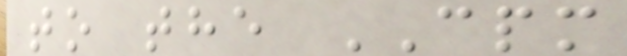to the CPM
